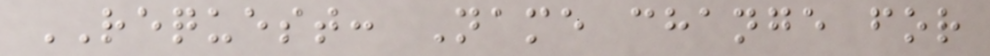REQUEST: Name change for
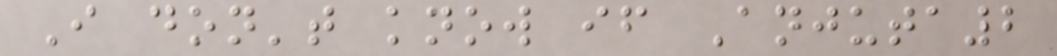I don't know if Anjuta2
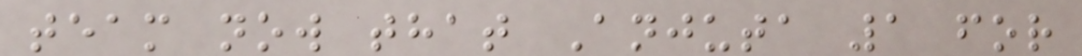team now that Anjuta 1 for
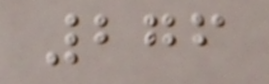276
